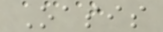Oasis
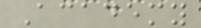Academy
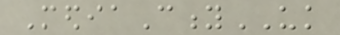MediaCityUK
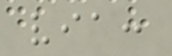via:
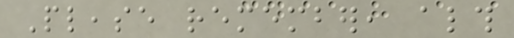Please remember, although
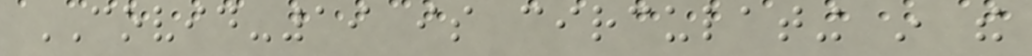COVID-19 is circulating in the
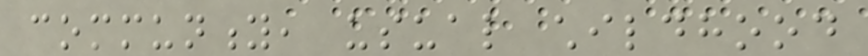community, usual childhood
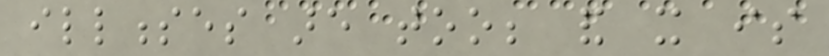illnesses are too; and it is
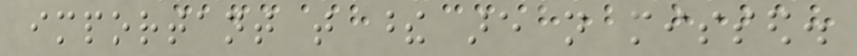important that these are not missed.
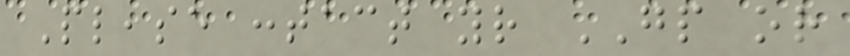Please contact your GP or
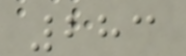283
